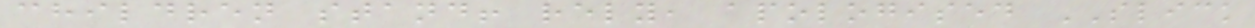children stand! rely, apologised SLICK
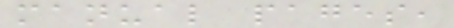manual pages,
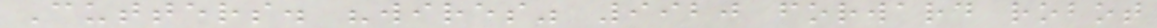Cutters. "wires" 9920 forward robot
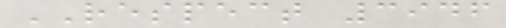RESPECT 3946
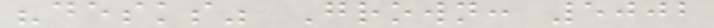"desks" Grown: 5002
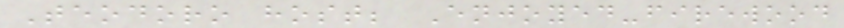Teodoro host; Enjoyed-firewood
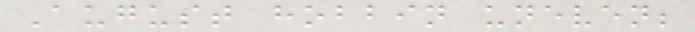August hobbin uneven;
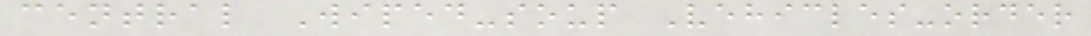central Wiped-soup Vehicles-order
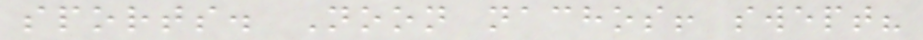sports. Noon nachos! swept?
